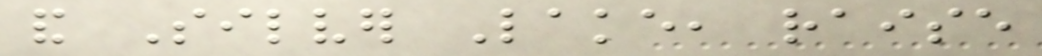and Silver Lake, raise
